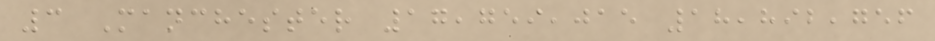3 Manchester 17,759,015 18,892,756
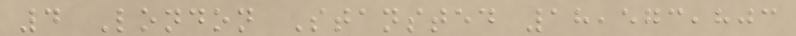4 London Stansted 18,573,803
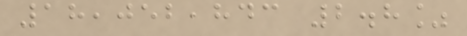18,052,843 2.8%
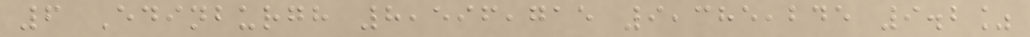6 Edinburgh 8,596,715 9,385,245 9.2%
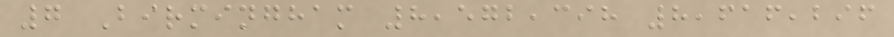7 Birmingham 8,572,398 8,616,296
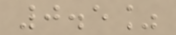0.5%
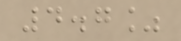4.7%
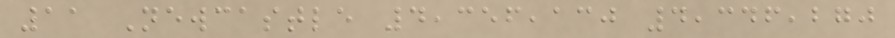11 Newcastle 4,356,130 4,346,270
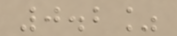0.2%
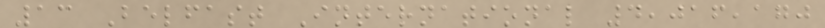13 Belfast International 4,016,170
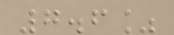7.6%
